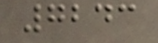7243
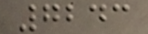7243
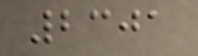2301
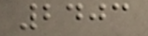2403
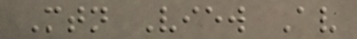Mtn View Av
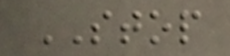STOP
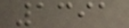1391
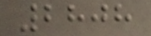2808
